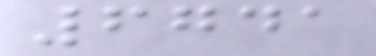6741
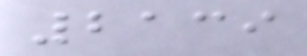2139
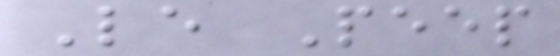Le Peep
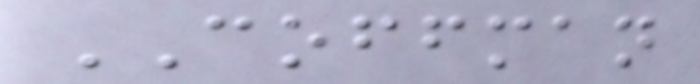COFFMAN
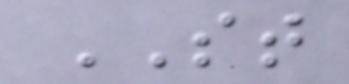ST
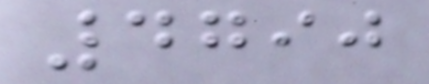4790
